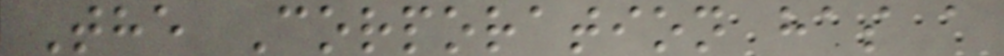The Corporation has a
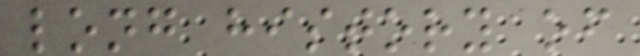long history of
